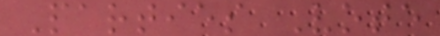Parties Vote
